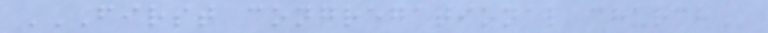FIRST CONGREGATIONAL CHURCH
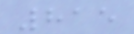815
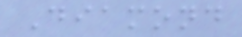Diamond
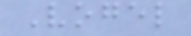Vogel
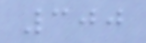300
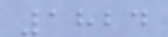1824
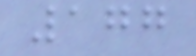177
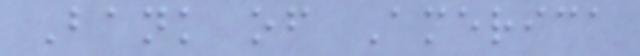Bank of America
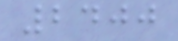2400
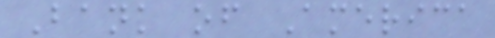Bank of America
